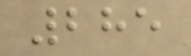285
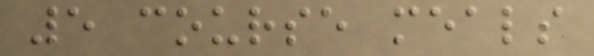5 course meals
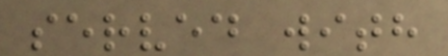served with
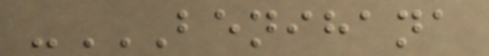-BENIHANA
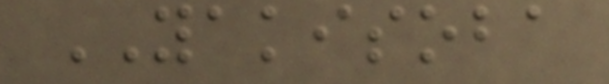YAKISOBA
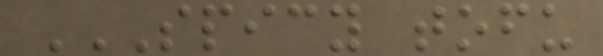SPICY TOFU
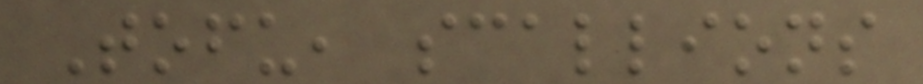Tofu, scallions
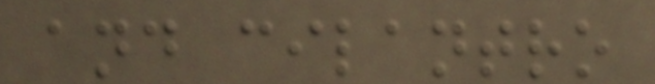and cilantro
